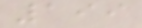199
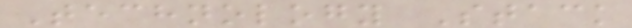Technology Stack
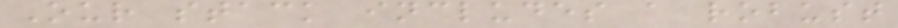Our stack includes a robust
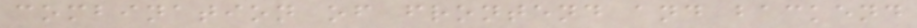combination of frontend and backend
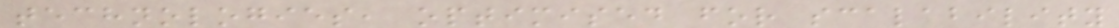technologies, optimised for scalability
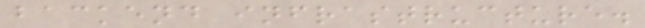backend infrastructure.
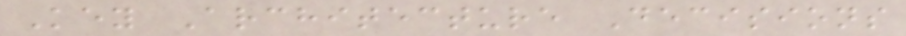Key Architecture Decisions
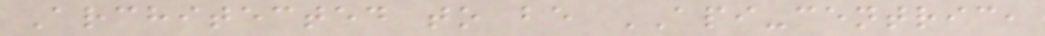Architected to be API-centric,
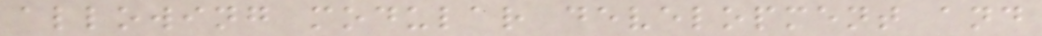allowing modular development and
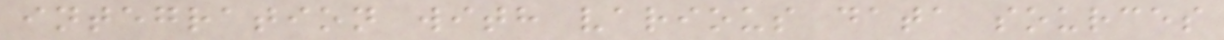integration with various data sources
